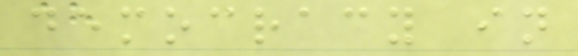democracy in
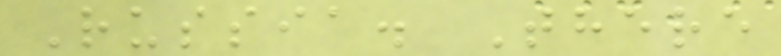Russia. There
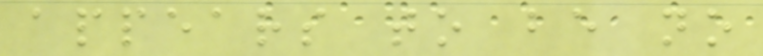appears to be no
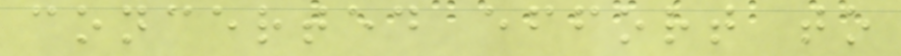concerted effort to
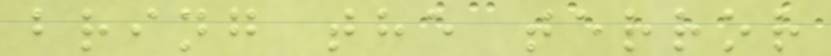bring the terror
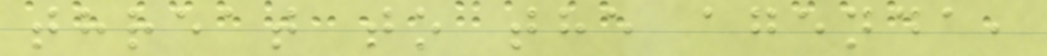threat to the agenda,
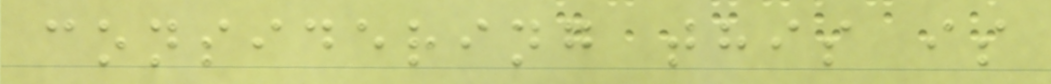considering this is
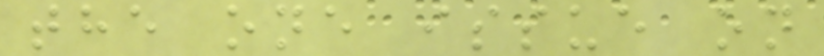the one issue on
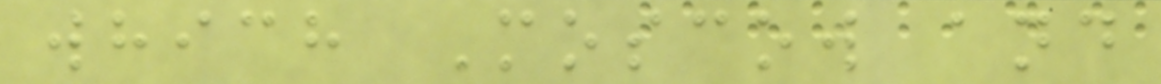which Moscow and
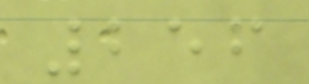256
